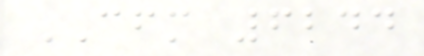CFM 6244
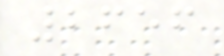2656
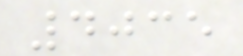4035
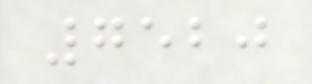7520
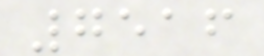7516
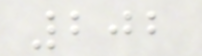202
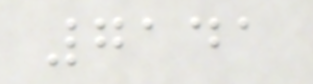7141
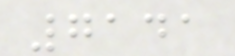7141
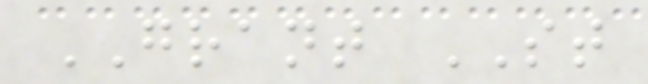GRANT ST
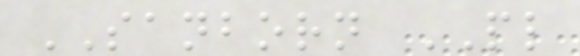SANBORN PL
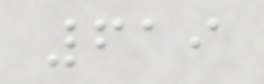619
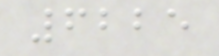6225
